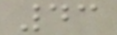43
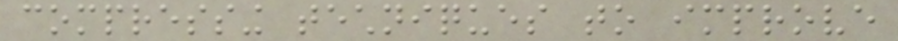compressing techniques to improve
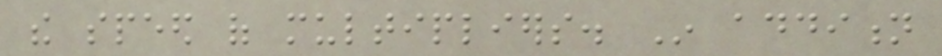the speed of multipliers. In addition
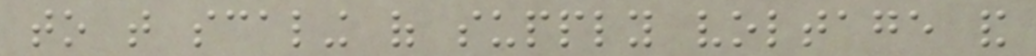to that scaling of supply voltage and
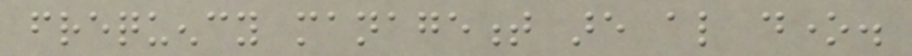frequency management are also done.
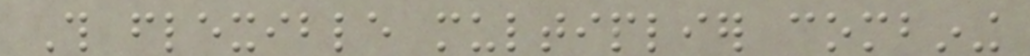This flexible multiplier combining
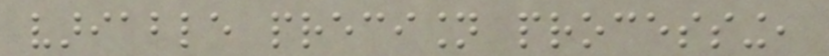variable precision processing,
